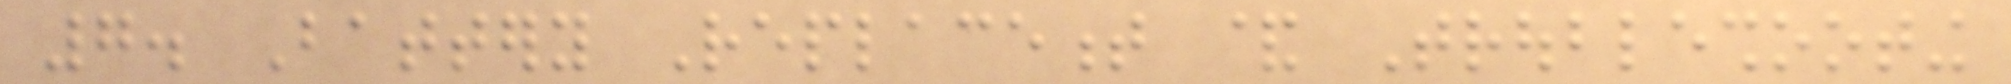7. Battery Replacement & Troubleshooting
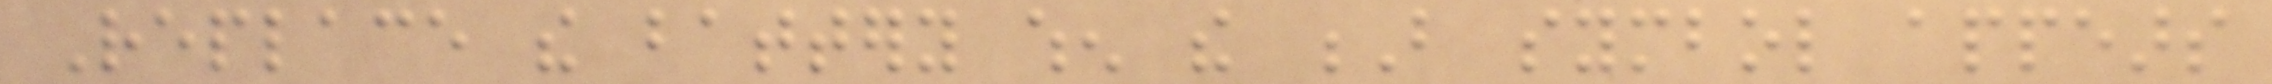Replace the battery when the B symbol appears
